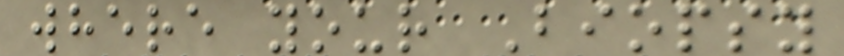where your Biopsy
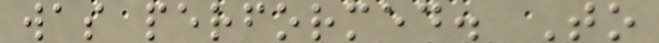was performed. To
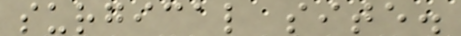surgical site.
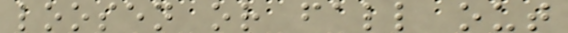loosen or fall out
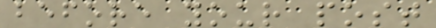before your post
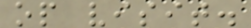op visit.
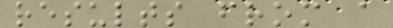results from a
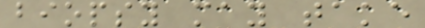biopsy may take
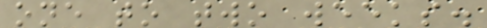one to two weeks.
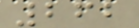262
